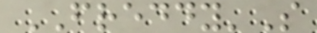FREDDY'S
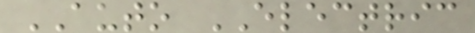AUTO ELECTRIC
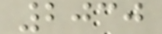2030
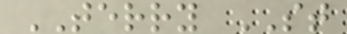TERRY ST
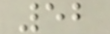52
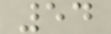54
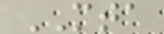MTA
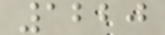1220
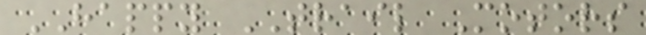HAPPY TRAIL Motors
